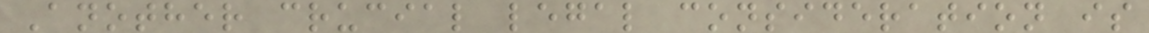Another crucial legal consideration is
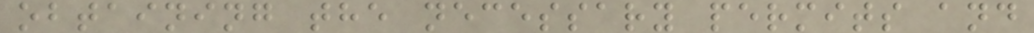obtaining the necessary permits and
